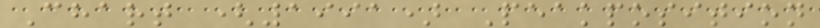Chart (1991) Peakposition
